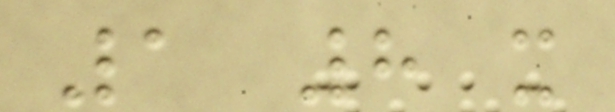1 8 x
